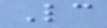Lc
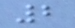2
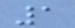1
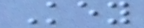Key
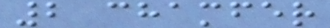2 chamfer
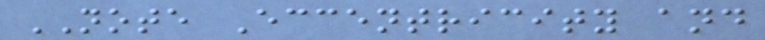NOTE Eccentricity and
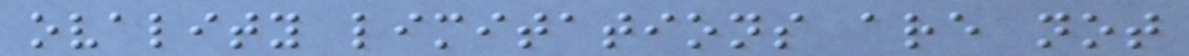ovality limitations are not
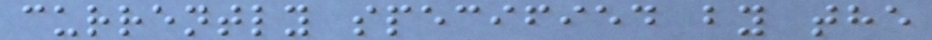currently specified by the
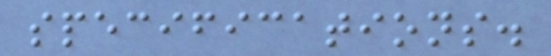specifications.
